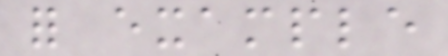for example
